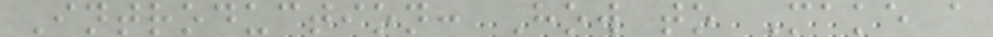Introduction: How to Make a
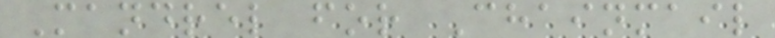Mandrel for Chainmail
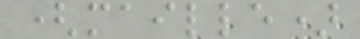(maille)
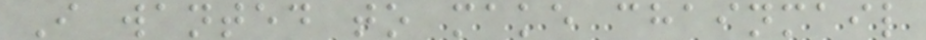I wanted to make chainmail
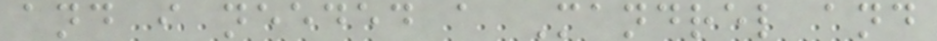and i needed a Mandrel and
